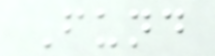Fund
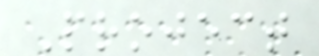Project
